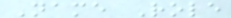Name Role
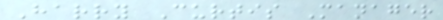Harry Curtis Manager
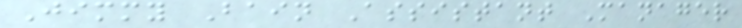Jimmy Bain Assistant Manager
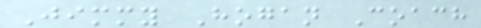Jimmy Hogan Coach
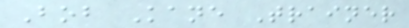Bob Kane Trainer
